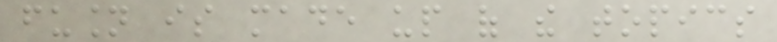fusion is made up of the topics
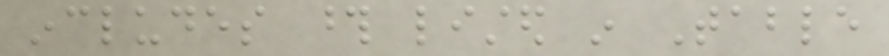includes those listed in Table
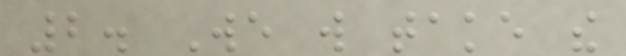2. We will take the
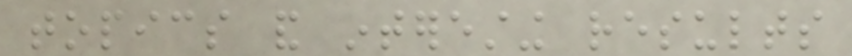topics and interesting results
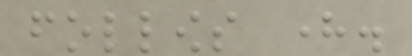follows here.
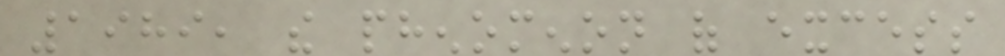1989, the phenomenon of excess
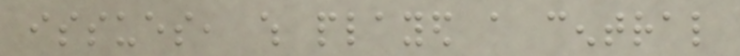issues, which played a central
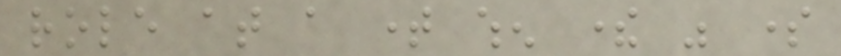role at a time when there was some
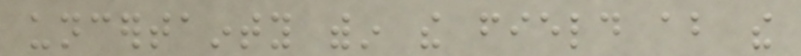uncertainty within the field about the
